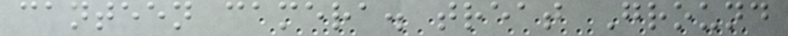canteen camera. treat Ground
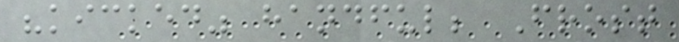"kicked" handful; Frost
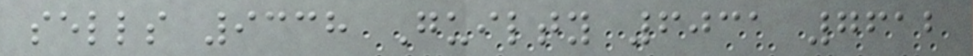sells 9338 Guilty 6031 7612
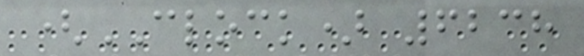(CLOCK) 6238
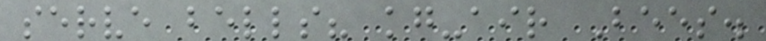serve bells? kg-air Bees.
